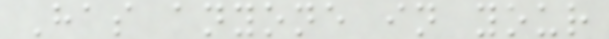Has anyone in your
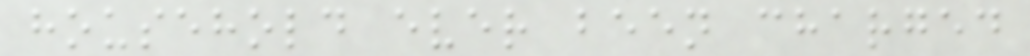household ever been charged
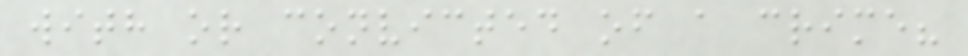with or convicted of a crime?
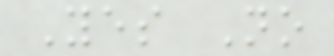Yes No
